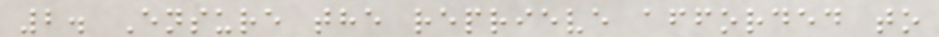2. Ensure the reprieve afforded to
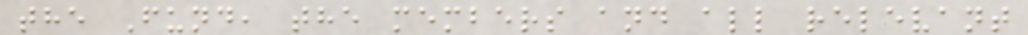the Fund, the members and all relevant
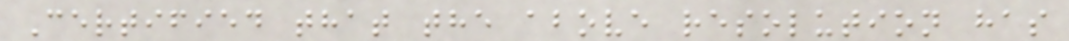Certified that the above resolution has
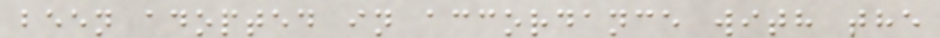been adopted in accordance with the
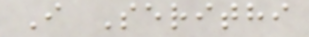I Serithi
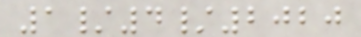1/4/2020
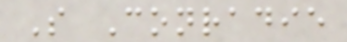S Conradie
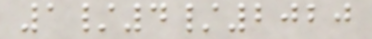1/4/2020
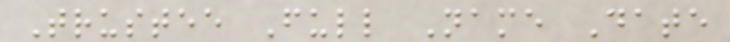Trustee Full Name Date
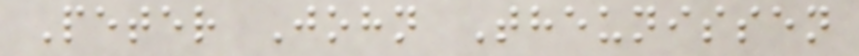Peter John Theunissen
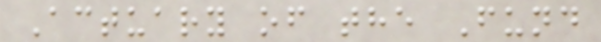Actuary of the Fund
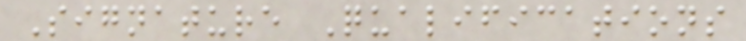Signature Qualifications
